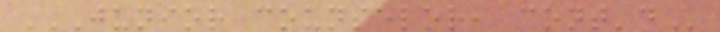JUNIOR COUNSELOR, CONT'D
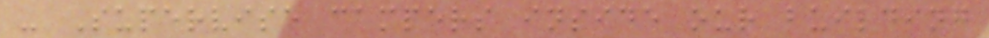- Supervise campers inside our building
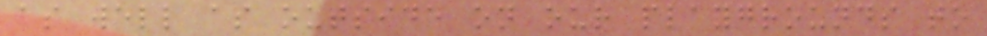as well as outside on our playgrounds to
